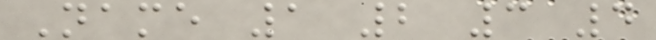Name 1 2 3 4
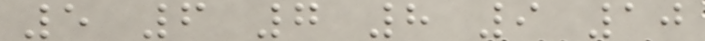5 6 7 8 9 10
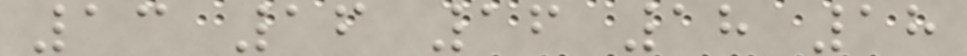13 16 16 18 18
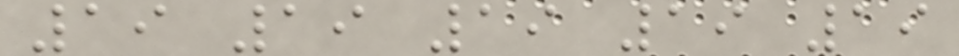19 19 19 19 19
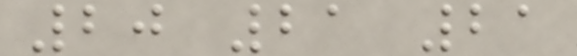20 21 21
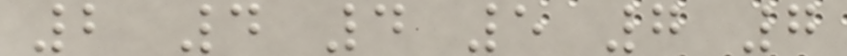2 4 4 5 7 7
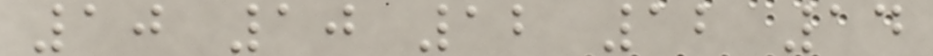10 10 12 12 14
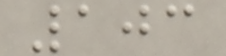103
